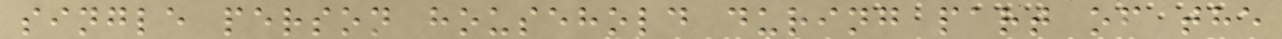single person household during part of the
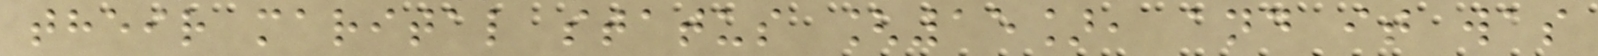their marital status [15], and it was
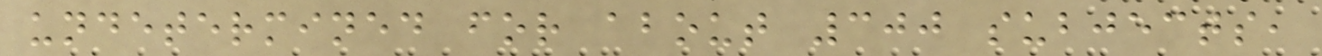undetermined for about 300 subjects,
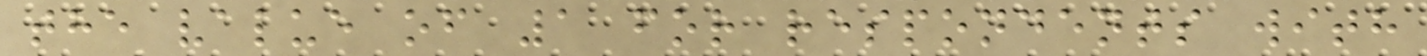the value of 1 for respondents with
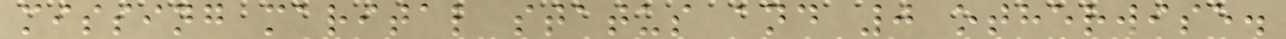missing marital status and 0 otherwise.
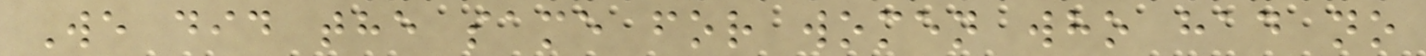We did the same for women who had no
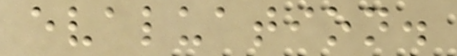evaluation.
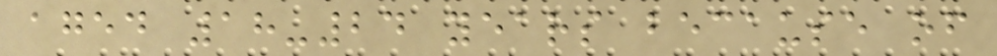aged 18-24 years because of
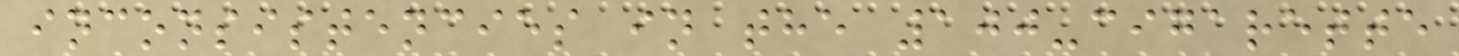inconsistencies in the 100-cigarette
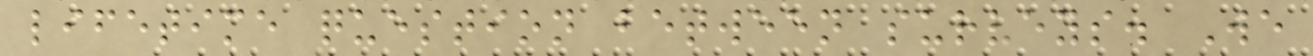lifetime question between surveys. We
